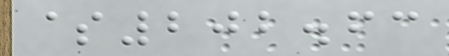$202.63
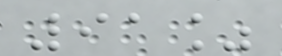91%
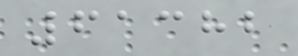61382
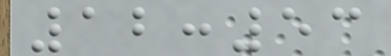12:53
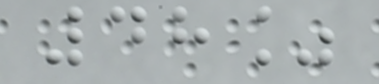48%
